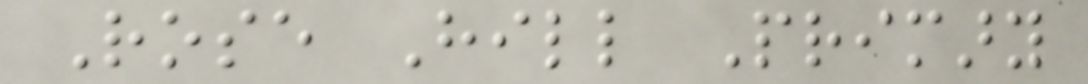Rose Hill Primary
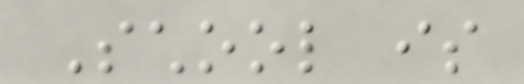School is
